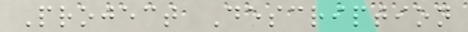Project Description
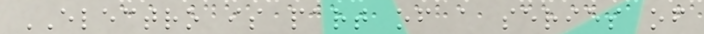ELECTRO is part of a series of
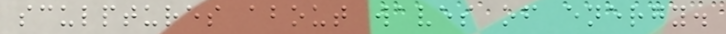sculptures about waves of energy.
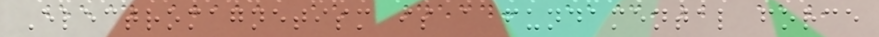Electromagnetism is a fundamental force
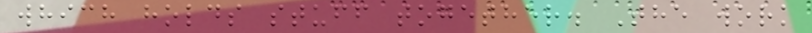which holds stuff together. The work
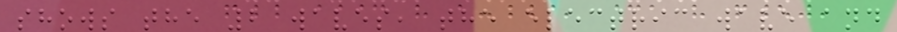shows the 2 waves, the electric wave and
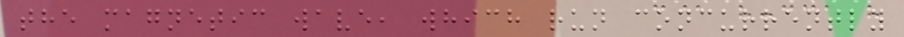the magnetic wave, which run concurrently
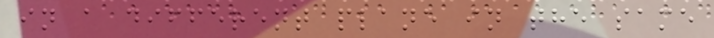in a different plane in the same
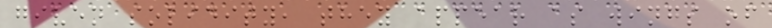given solidity, they appear as wings of
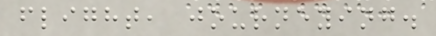flight, journeying.
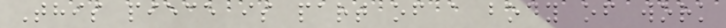This piece is part of a body of work
